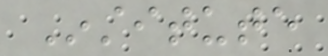Institute
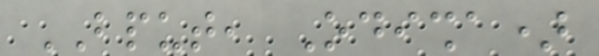BPUT, Odisha)
